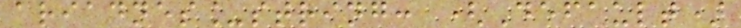ariadnes_string: (Default)
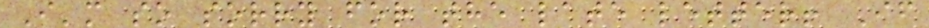I'm so sorry for the late letter! If
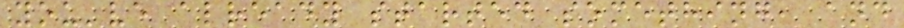you've already started something, and
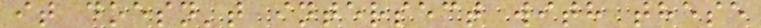it doesn't intersect with these
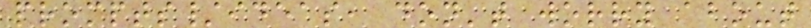prompts/ideas, don't worry about
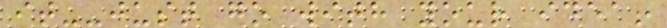it--just go with your idea!
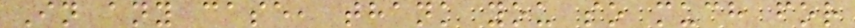In any case, thank you so much for
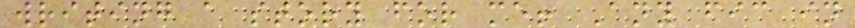writing a story for me! Any fic in
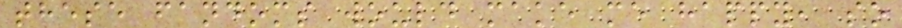these fandoms would make me happy, so
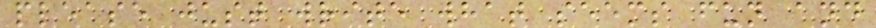please just write what seems fun and
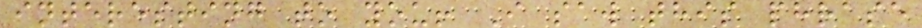interesting to you! I saw this phrase
